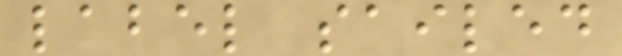label sailed
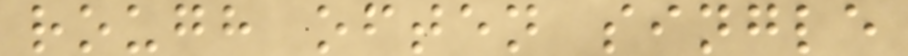rough often single
